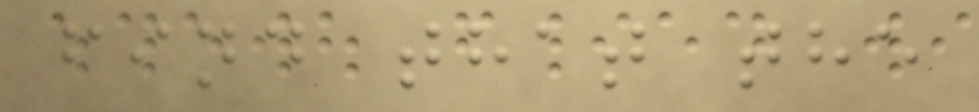find that the
